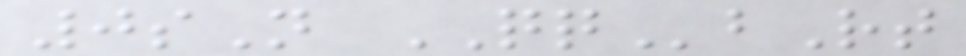0sN QQbRt
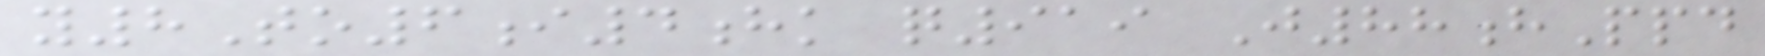y8To6i4hk q919 J88hPpd
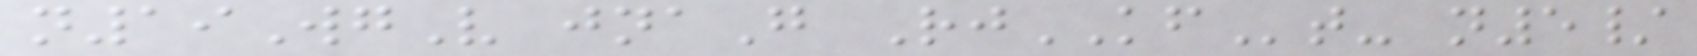n19WgV jnaG RjKFt- n5/
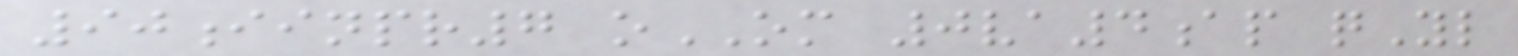90iinpr7 oOM 0va4ap qYl
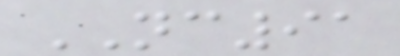NC91
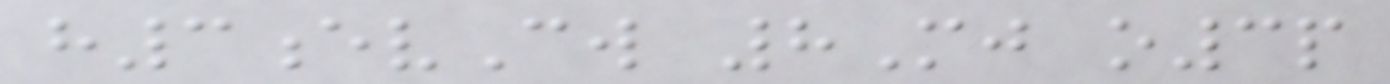h3evCw 8Mj o3p
